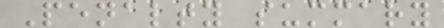Penalty summary
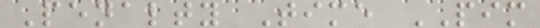Penalty Time PIM
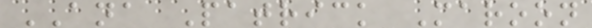ANA Patrick Maroon
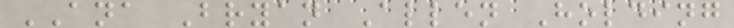ANA Bryan Allen Holding
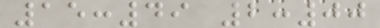15:49 2:00
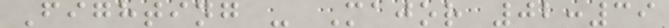Fighting - Major 02:39
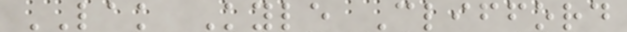LAK Kyle Clifford
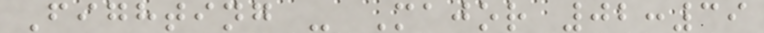Fighting - Major 02:39
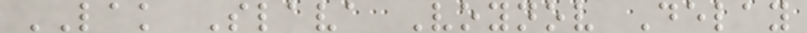LAK Slava Voynov Delay
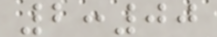2:00
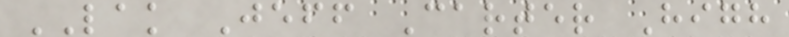LAK Jeff Carter High
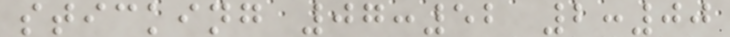sticking 07:52 2:00
